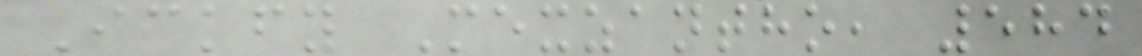Ickfy Mexzantho, 584
